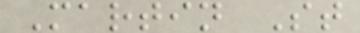Martin St
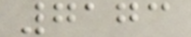7173
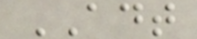ADT
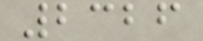2326
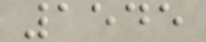1545
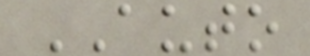AUTO
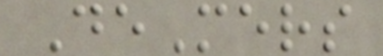DeMers
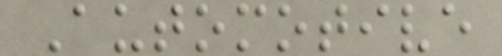Automotive
